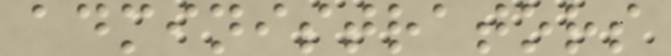administrators
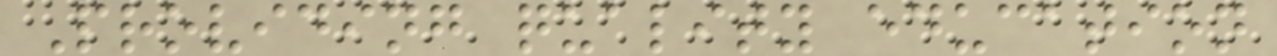Providing quality education
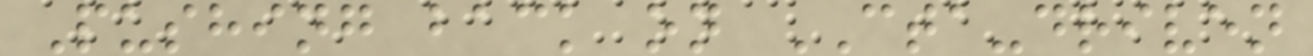Pushing back on CTA-driven
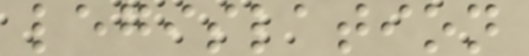legislation
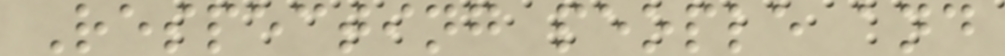Respecting people and
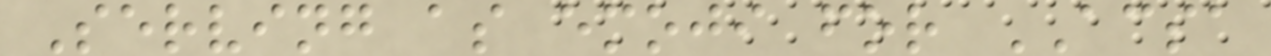Serving as emoji for ACSA
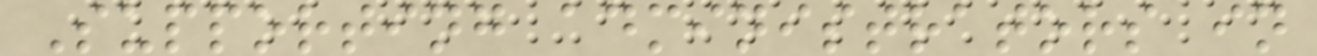Supporting administrators in
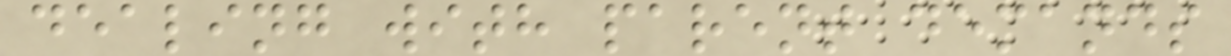dealing with parent demands
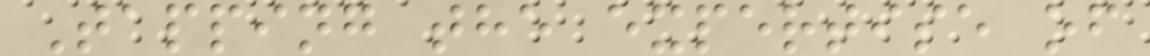Tapping the expertise of
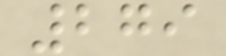279
